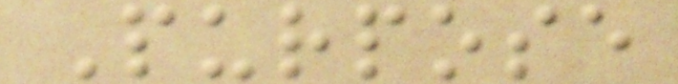Purpose
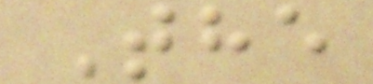The
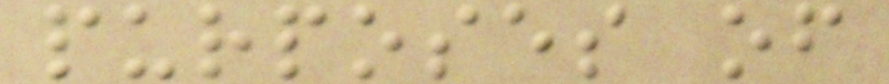purposes of
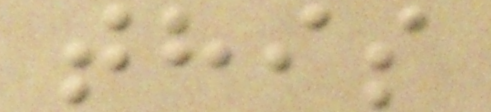this
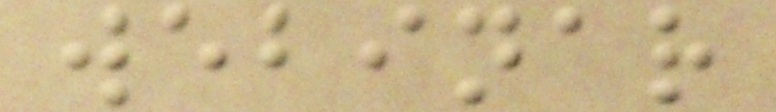webinar
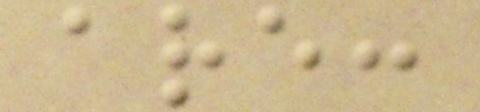are:
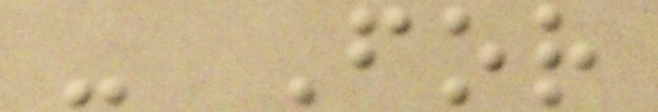- For
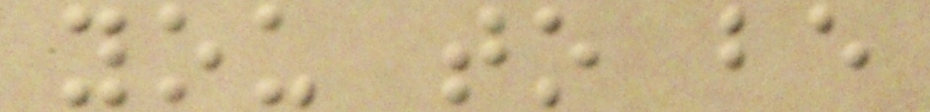you to be
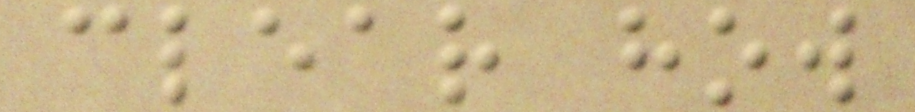clear how
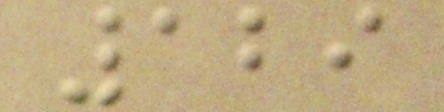129
